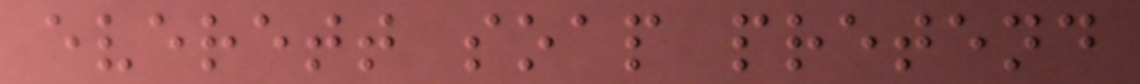everett soap pretend
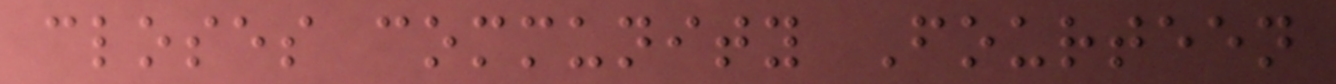closes community Fourteen
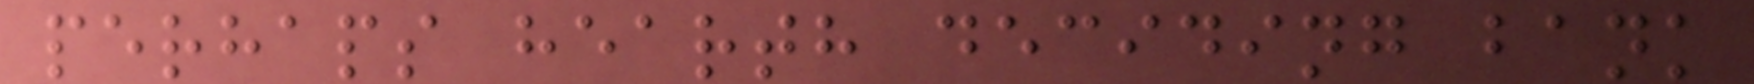perhaps hearth deciding bank
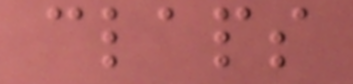claps
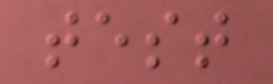test
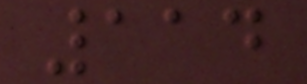114
